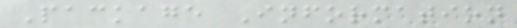Package Information
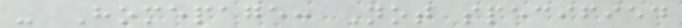- Homepage: Not specified
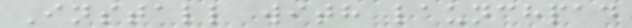Install with launchpad
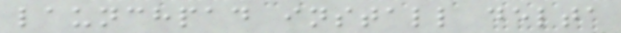launchpad install delta
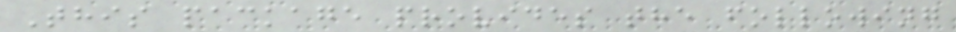This package provides the following
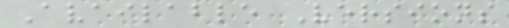Available Versions
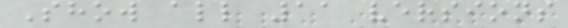Show all 11 versions
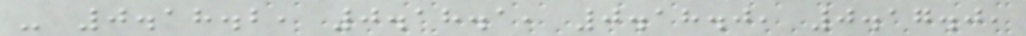- 0.18.2, 0.18.1, 0.18.0, 0.17.0,
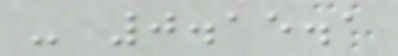- 0.15.1
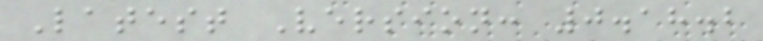Latest Version: 0.18.2
